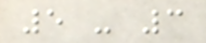5 - 3
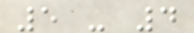5 - 4
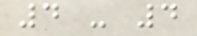4 - 4
